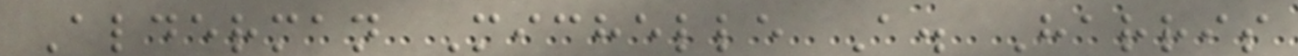Alderman Michelle A. Harris
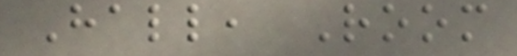Hall, Room
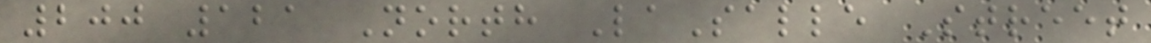200 121 North LaSalle Street
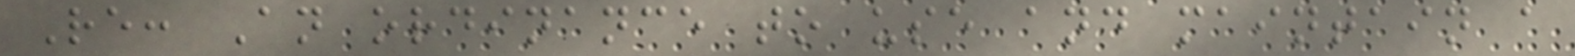Re: An ordinance to use and maintain a
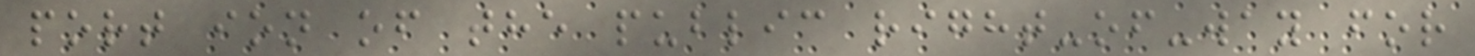port ion of the public right-of-way for
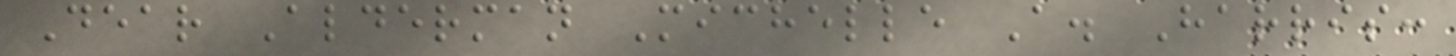Dear Alderman Michelle A. Harris:
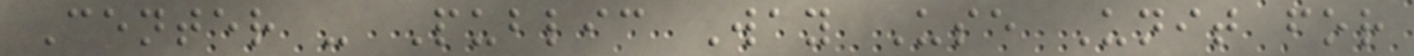Center - Public Way Use Unit for
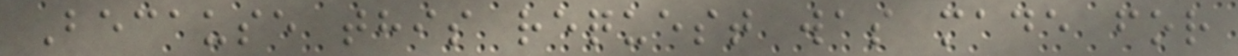Because this request was made for
